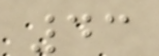43
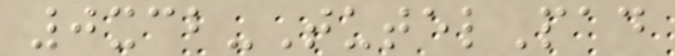0xcb-TutelPad
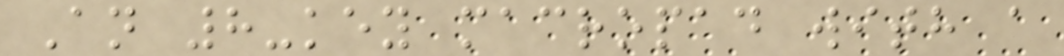An 8-key macropad with a
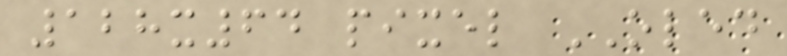128x64 pixel OLED
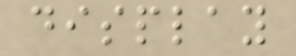display
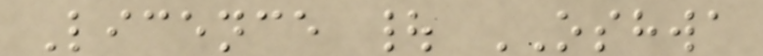Licence | OSHWA
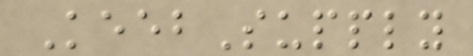KeebSupply
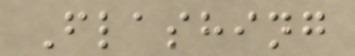Flashing
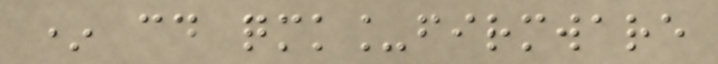* cd qmk_firmware
